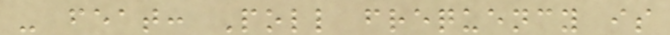- feat: Poll frequency is
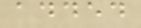added
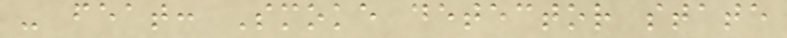- feat: Smoke detector state
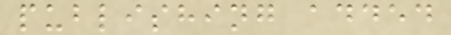publishing added
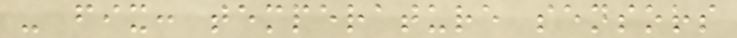- fix: temperature sensors
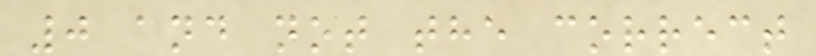0 and not the correct
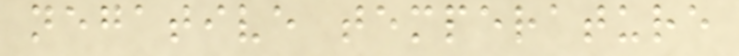negative temperature
